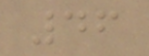46
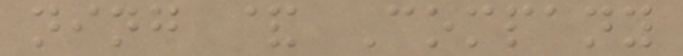ning & Company
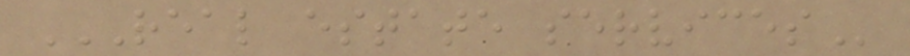REAL ESTATE SERVICES
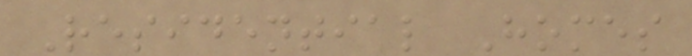Residential Homes
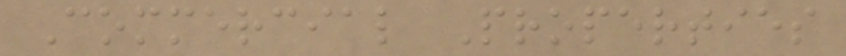Commercial Properties
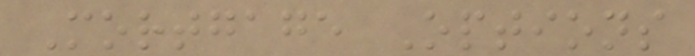Mortgage Options
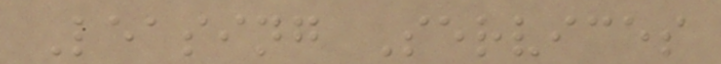Leasing Services
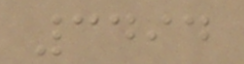3494
